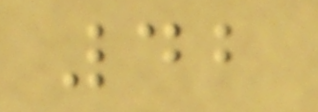42
